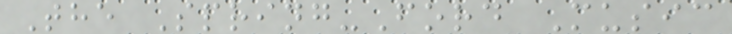The Spring-Ford Music
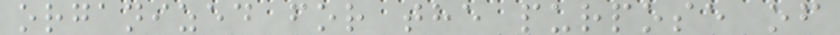organized for the purpose of
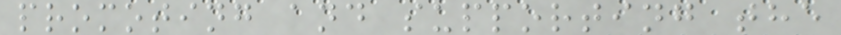promoting and supporting the
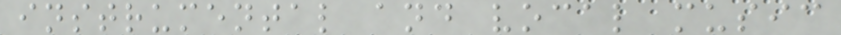instrumental and vocal music
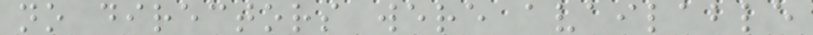no directors were available
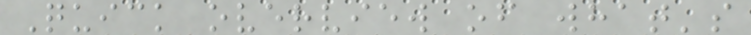Quick overview of what's
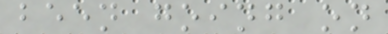been going on
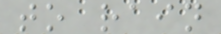to rain
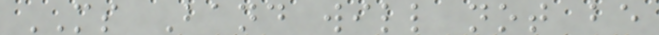MS Band will not be
